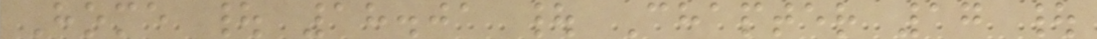Home | 18.01 | Chapter 17 |
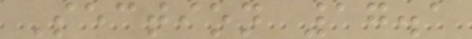Section 17.1
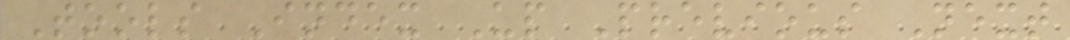Tools Index Up Previous Next
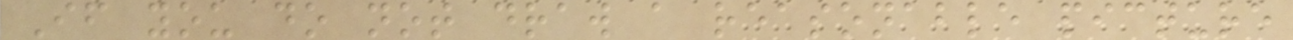If you do not draw a reasonable picture
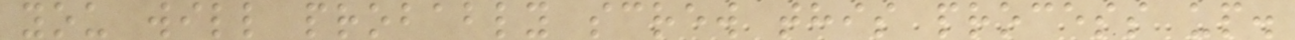you will probably screw this process up.
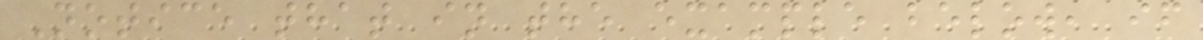Notice that in the example below, if
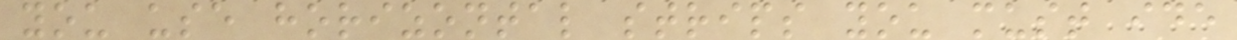you use horizontal strips you must ide
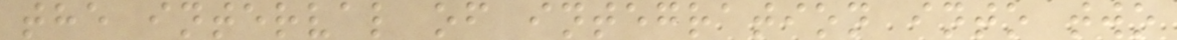the interval of integration into two
